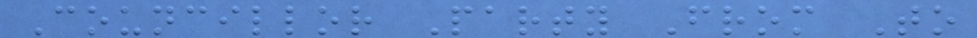Councillor Party From To
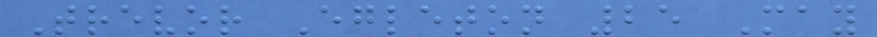Trevor Egleton 25 May
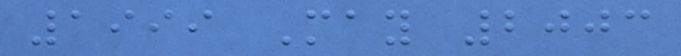1999 May 2003
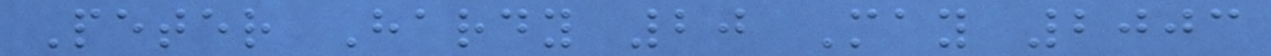Peter Hardy 20 May 2003
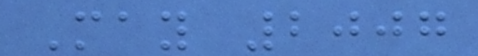May 2007
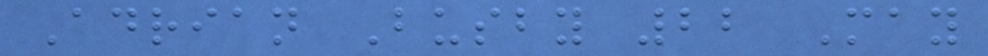Adrian Busby 22 May
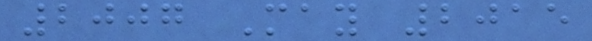2007 May 2015
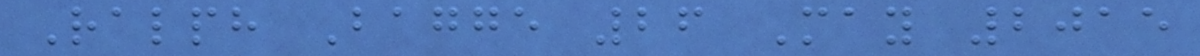Ralph Bagge 26 May 2015
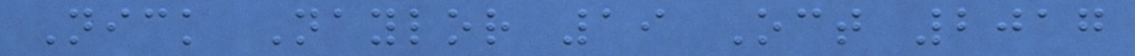Nick Naylor 19 Oct 2017
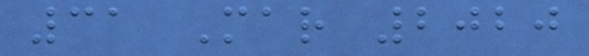31 Mar 2020
